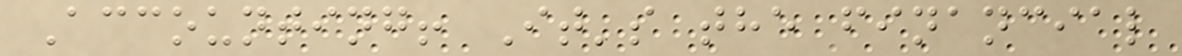Accounting! It's the financial
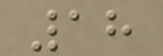18
